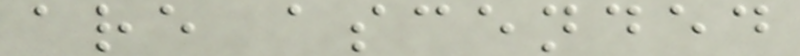are ascended
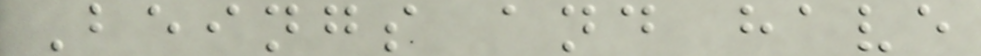Beings and have
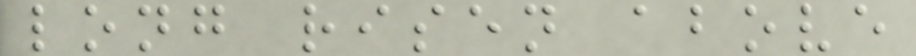long risen above
